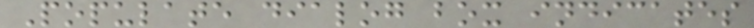Populate dialog box indicates
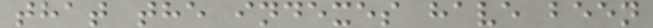that the indexes have been
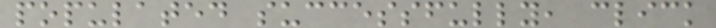populated successfully, click
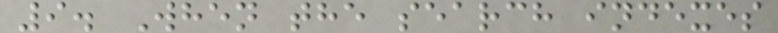9. When the search indexes
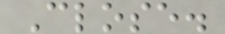Close.
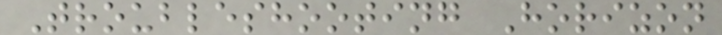Troubleshooting Horizon
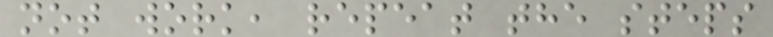not work, repeat the steps
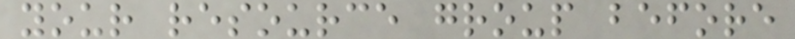your resource group before
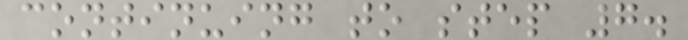continuing to step 7.
